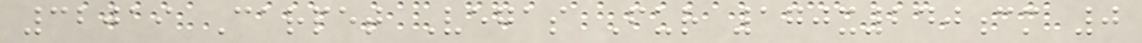32019 Carpet Vegas Fur 170x240cm 0
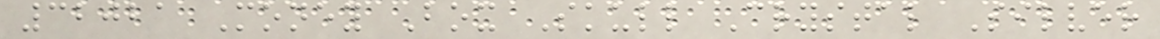32021 Money Box Skull Crystal Silver
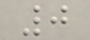0
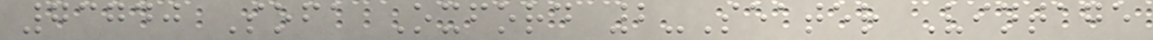73740 Sofa Oxford 2-Seater Vintage
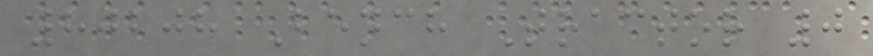80208 Bench Tractor 0
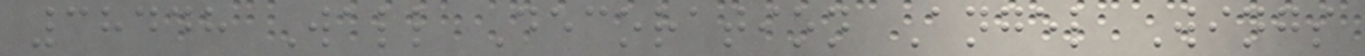38448 Wall Decoration Angel Wings
